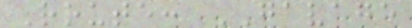Route: GAVAGE
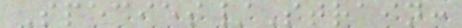Species/Strain:
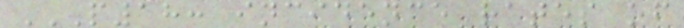P18: INCIDENCE RATES OF
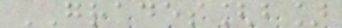GRADES[b]
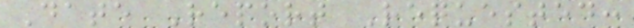Date Report Requested:
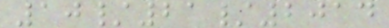10/21/2014
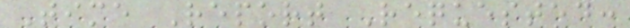Time Report Requested:
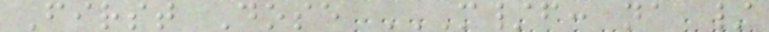First Dose M/F: NA /
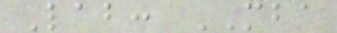Lab: MBA
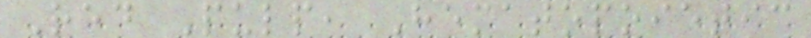Red Pulp, Hematopoietic
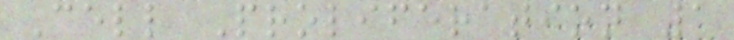Cell Proliferation 1
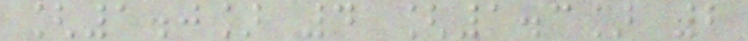[1.0] 4 [1.3] 2
